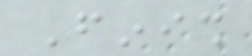Finish
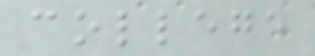college
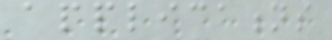applications
